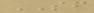SF
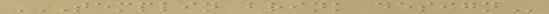TEMPLIN BRINK DESIGN
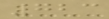723
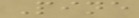Pine
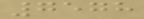7578
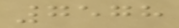7578
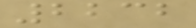2232
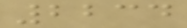2234
